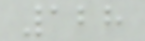128
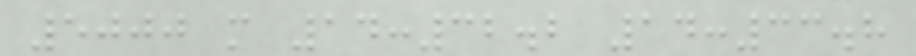5000 m 14:32.2 14:33.8
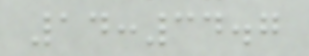14:34.7
